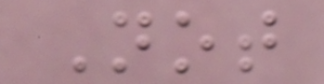Not
